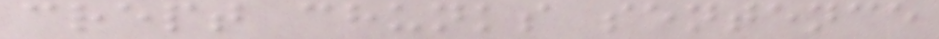crept chunks sentence
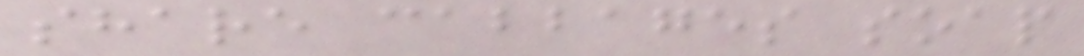share cabbages soap
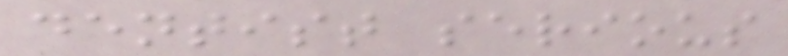dentist serious
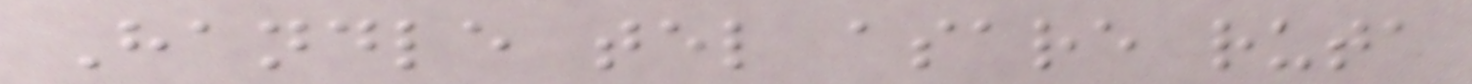Handle tel asare ruta
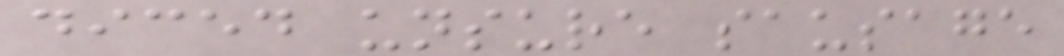diced unsure sausage
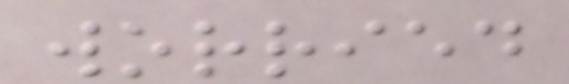worried
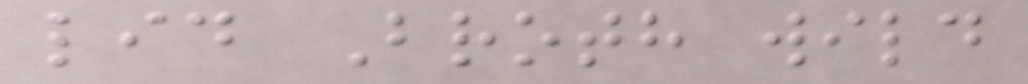lid Broth wild
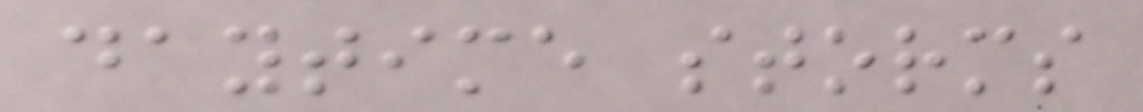daytime storms
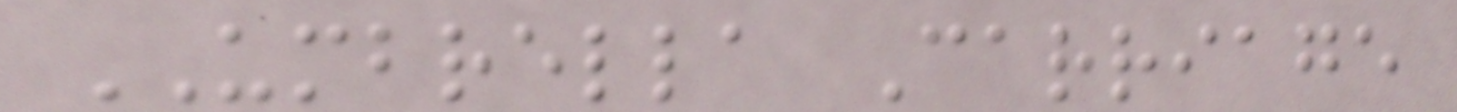UMBRELLA Carriage
